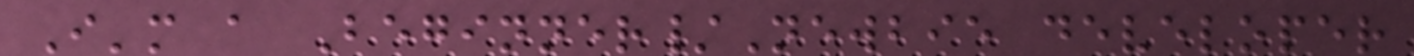I'm a Beginner/Newbie developer
